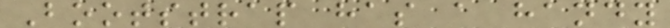Bootstrap has a handy
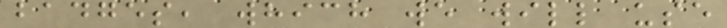badges, which we will use
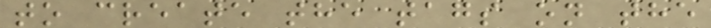to create the tags on the
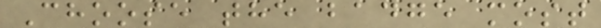Choose the badge most
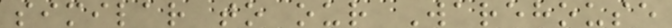similar to our Warehouse
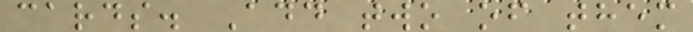cards. Add two of them
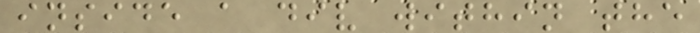inside a div within the
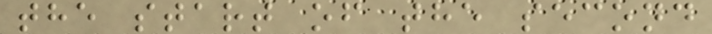the start of the second
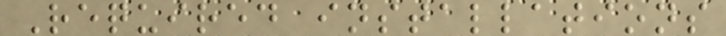Required installations
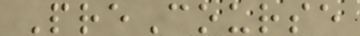PreCourse
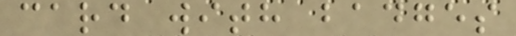card with badges
